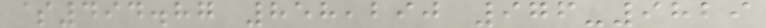$494.87 858,290 976-9829
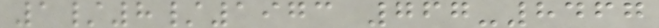1/8/1973 767-8467
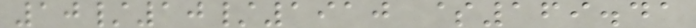10/10/1910 $169.41
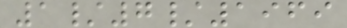1/7/1969
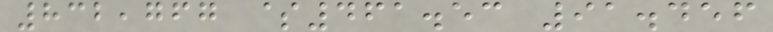832,767 $461.53 91.456
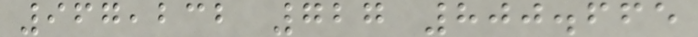967,232 727 800.665
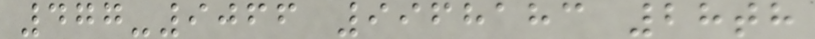477-9066 9968183 28th
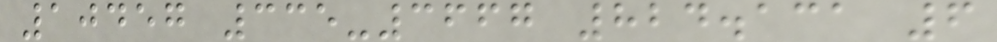10457 335-3667 824.131 6
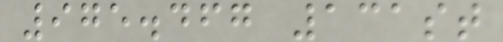975.467 131st
